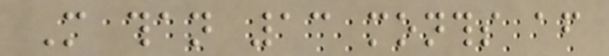More than 13 months after
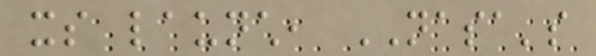its launch, NASA's
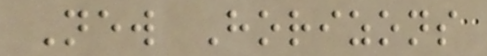New Horizons
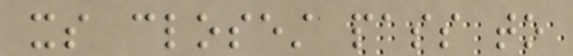its closest pass to
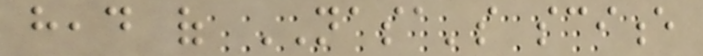head of NASA's science
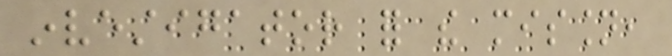investigator for the mission,
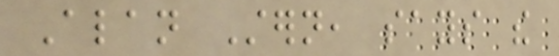Alan Stern, says the
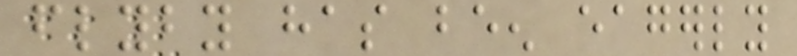flyby has been eagerly
